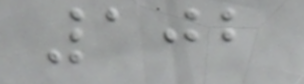102
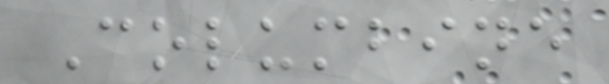Columbine
